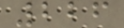226
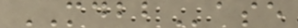MDBBase
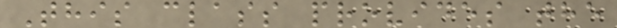This class provides the
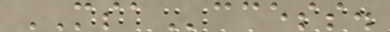MSAccess.
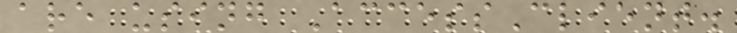are using AccessClient.
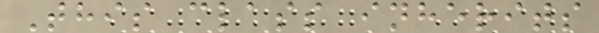This class inherits
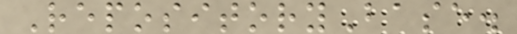RepositoryBase.
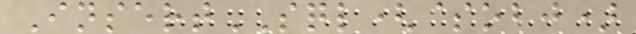InsertSQL($obj)
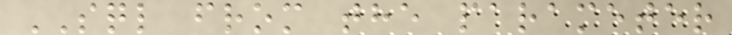SQL from the parameter
